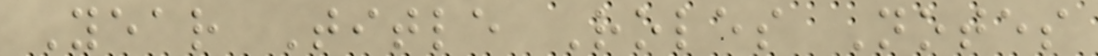Year Title Roles Notes
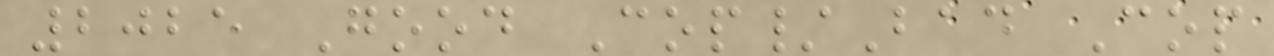2025 Good Cop/Bad Cop
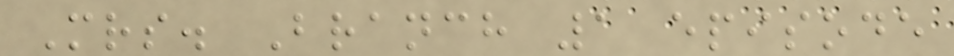Mrs. Branch 1 episode
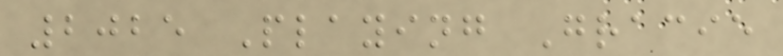2025 Playing Gracie
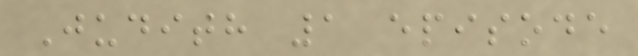Judith 1 episode
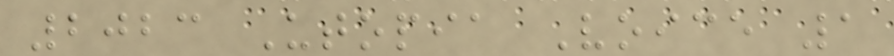2023 Utopia Voice 1
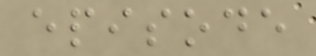episode
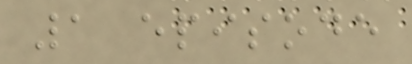1 episode
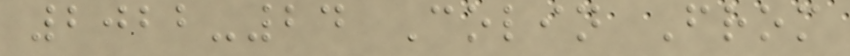2022-24 Colin From
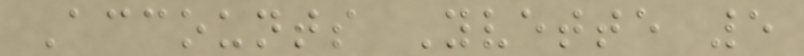Accounts Yvette 5
